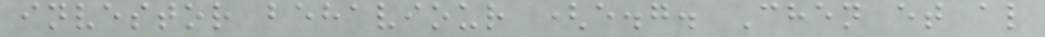investor behaviour (e.g. Chen et al
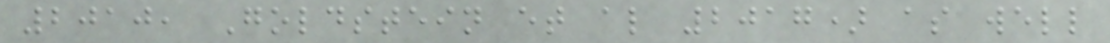2010, Goldstein et al 2017) as well
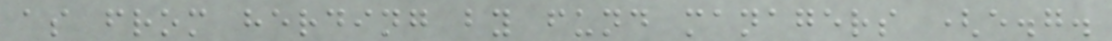as from herding by fund managers (e.g.
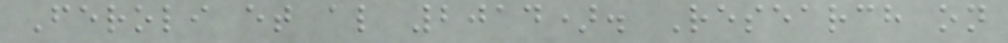Feroli et al 2014). Research on
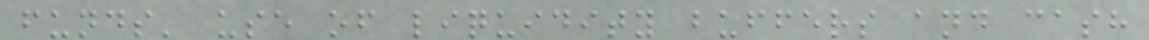funds' use of liquidity buffers and cash
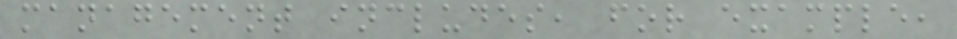management includes, for example,
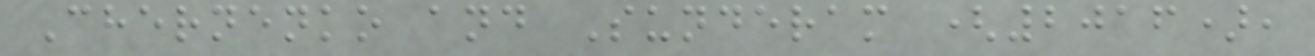Chernenko and Sunderam (2016),
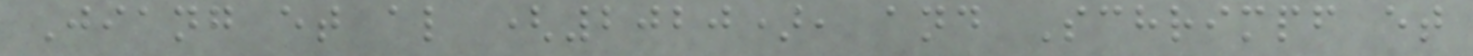Jiang et al (2020), and Schrimpf et
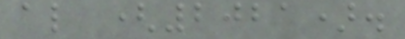al (2021).
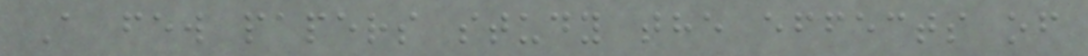A few papers study the effects of
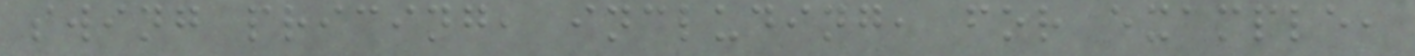swing pricing, including, for example,
